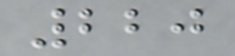220
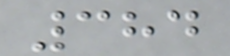384
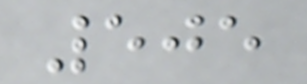505
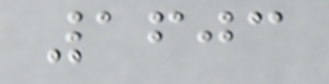1603
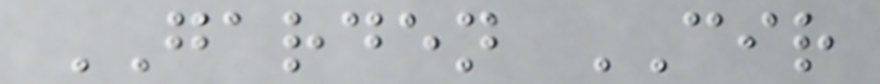GARDEN CIR
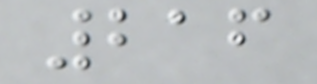216
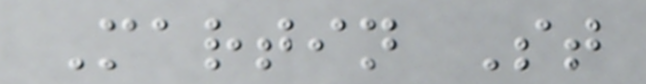Martin St
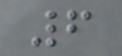6
